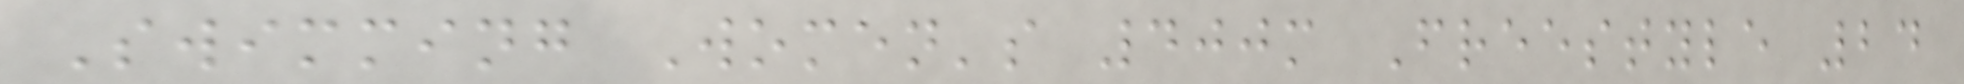Swimming Women's 400m Freestyle 24
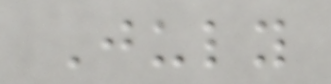July
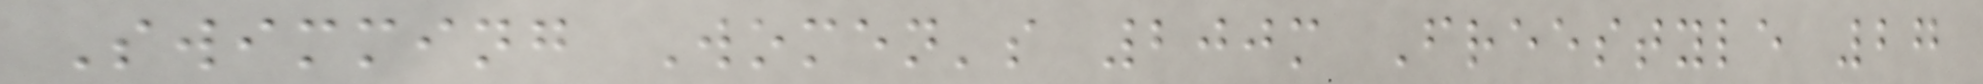Swimming Women's 200m Freestyle 27
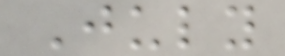July
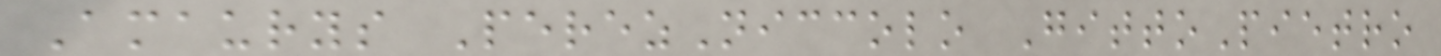Amaurys PerezNiccolo GittoPietro
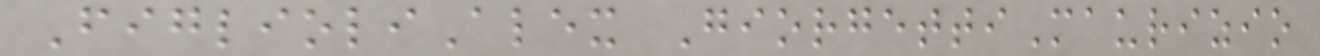FiglioliAlex GiorgettiMaurizio
